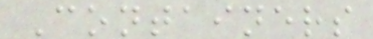Containers
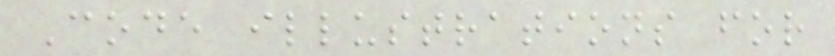Code illustrations for
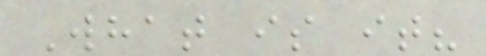What is it?
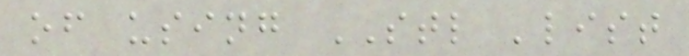of using STL 'list
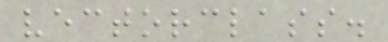vectorclass.
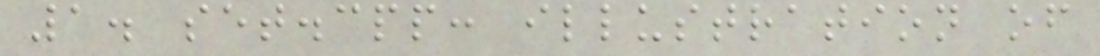1. set.cpp: illustration of
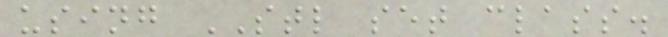using STL set class.
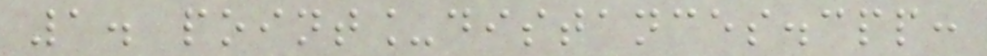1. point_distances.cpp:
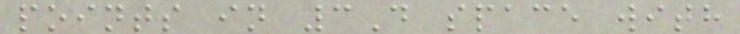points in 3D space with
